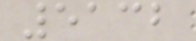5132
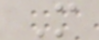M
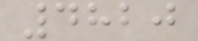4820
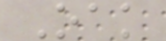Oak
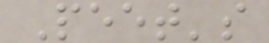Peet's
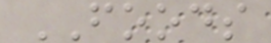FOODS
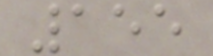155
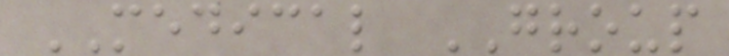MEDICAL GROUP
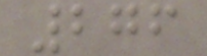276
